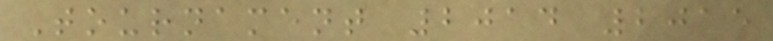Tournament 2014 2015
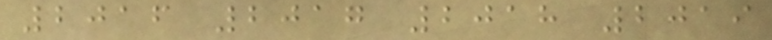2016 2017 2018 2019
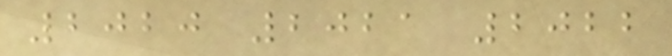2020 2021 2022
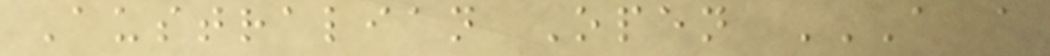Australian Open A A
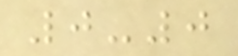0-0
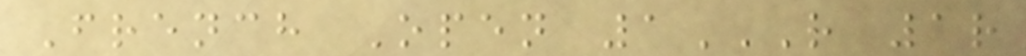French Open 1R 1R
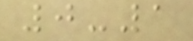0-1
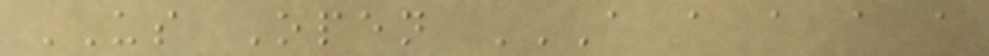US Open A A A A A
